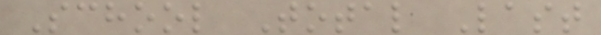School Total Last
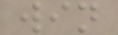win
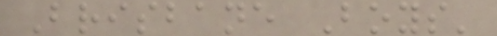Brisbane Boys'
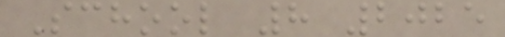School 8 2025
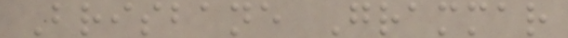Brisbane Grammar
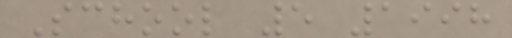School 5 1998
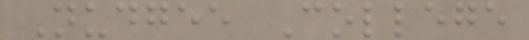Nudgee College
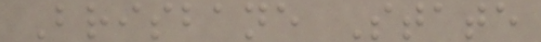Brisbane State
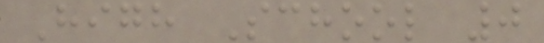High School 0
